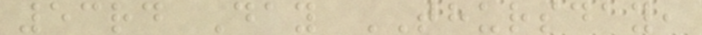53rd Day THURSDAY,
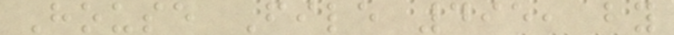House File 495, by
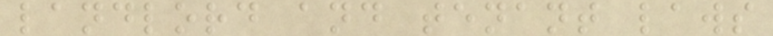landlord and tenant laws
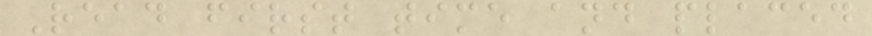Read first time and placed
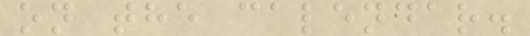on the calendar.
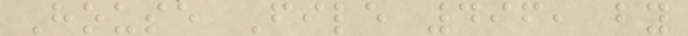House File 496, by
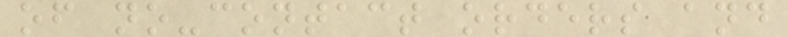of no-contact orders and
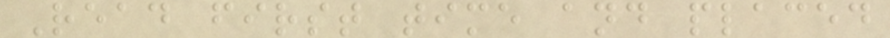Read first time and placed
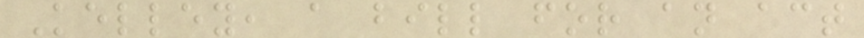Kelley, a bill for an act
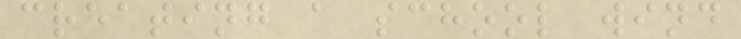creating a school wind
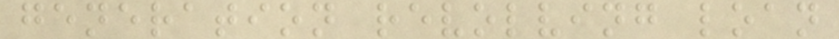generation revolving loan
